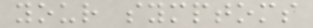your symptoms
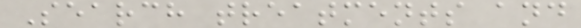Search treatments and
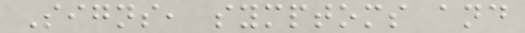Signs, symptoms and
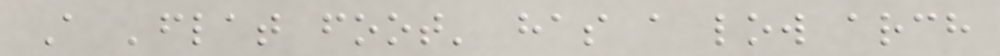A 'flat foot' has a low arch
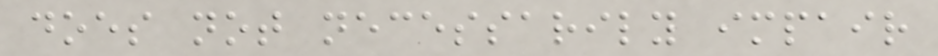does not necessarily impair
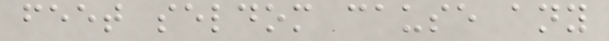feet seldom cause any
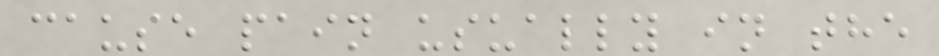cause pain usually in the
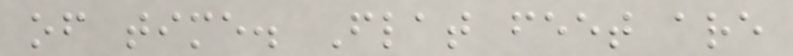of time. Flat feet are
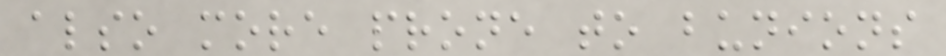also more prone to bunions
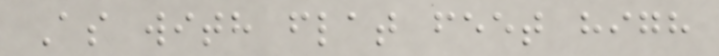As with flat feet high
